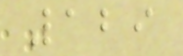129
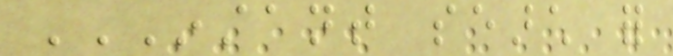INSTANT SEARCH FOR
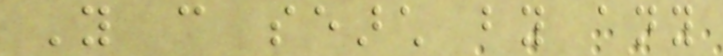You can search by any
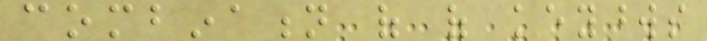combination of of keywords
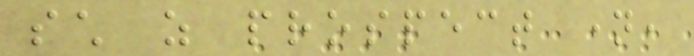such as prospect name,
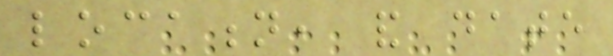location, and date
